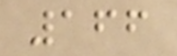166
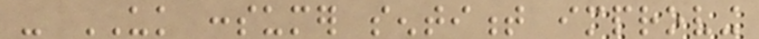- UK consumer sentiment improving
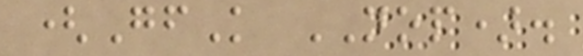(GfK NOP).
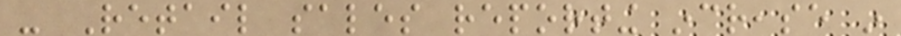- Retail sales reporting increase in
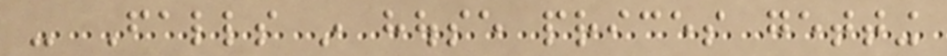- Falls in house prices getting
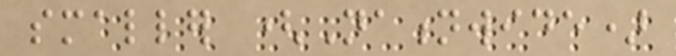smaller (Nationwide)
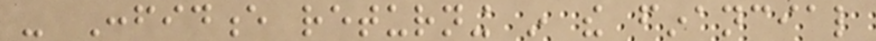- Confidence returning in the financial
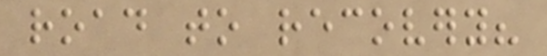road to recovery?
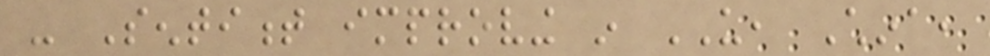- Sentiment improving in US, China,
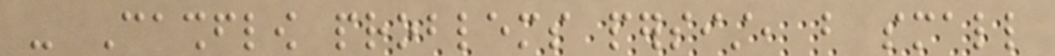- Cashflow problems persist, but small
